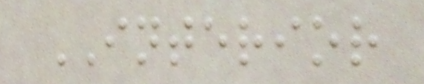INTERIOR
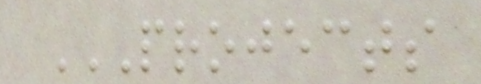PROJECTS
